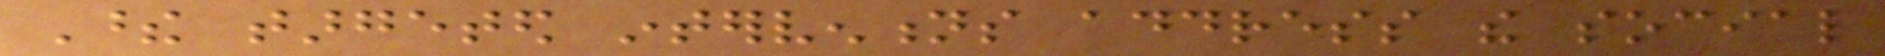These targeted interventions address the social
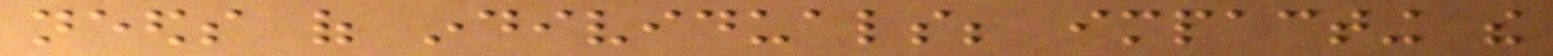needs of individuals; impacting the
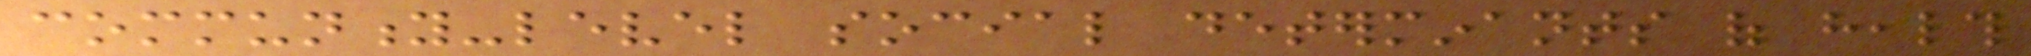community-level social determinants of health
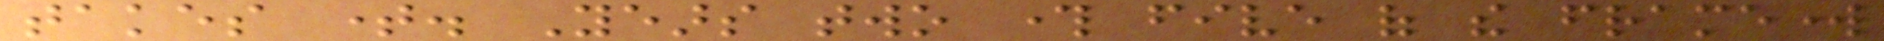takes time. Years two through five of the framework
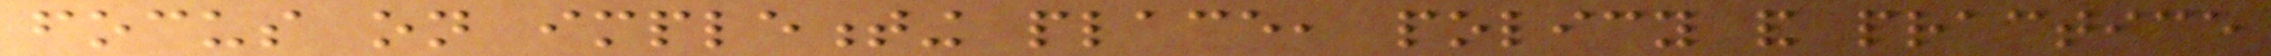focus on implementing place, policy and practice
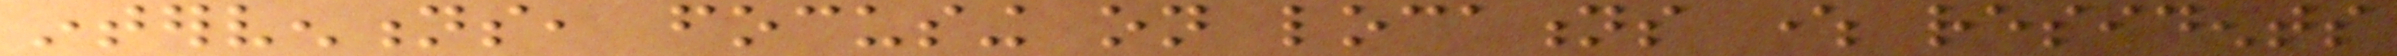interventions, focusing on locations where residents
